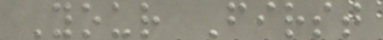Your First
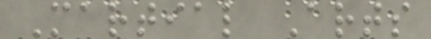Martial Arts
